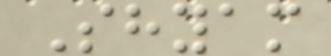Shyam
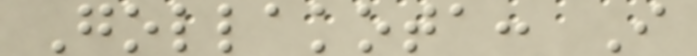Gollakota: I
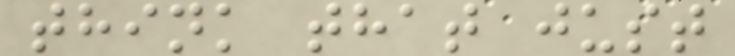think that just
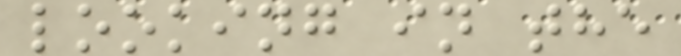looking in the
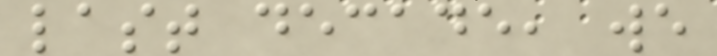last decade, we
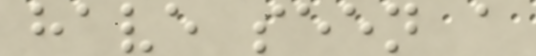have seen a
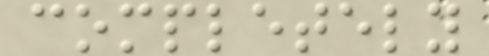completely
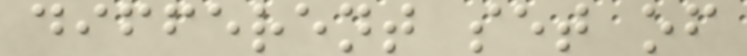different set of
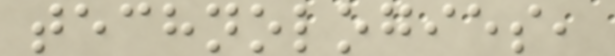technologies,
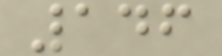146
